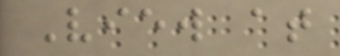View at
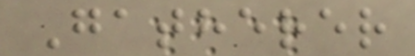Gatherer
